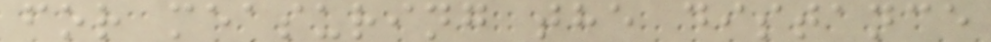for measuring the distance
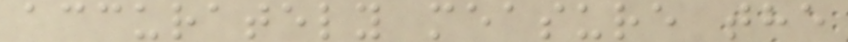accurately measure the
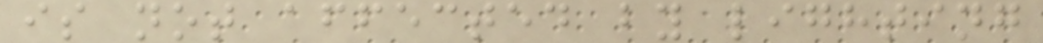is not affected by lighting
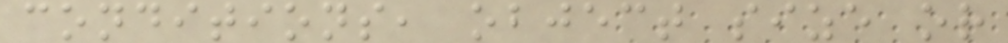conditions, object size or
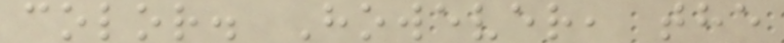color. However, the
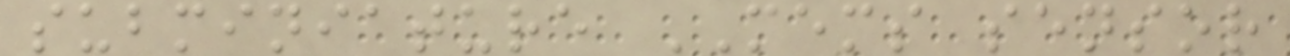subminiature MEMS sensor
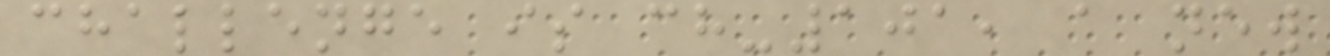challenge is ch-101, a new
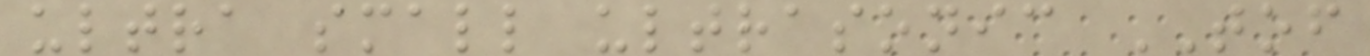ultra small ultrasonic TOF
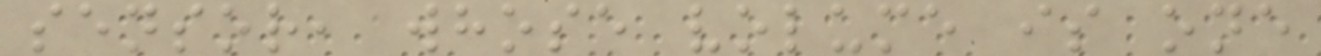sensor, whose volume is one
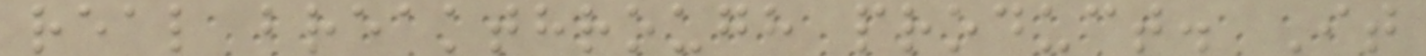real breakthrough product. It
